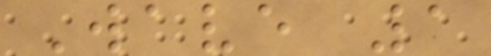Wave 1
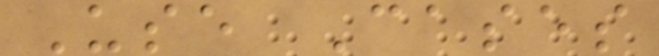Use Cases
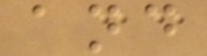and
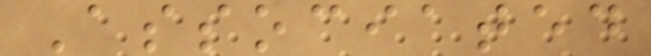Associated
